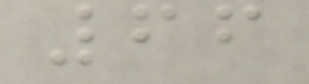66
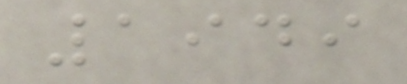1949
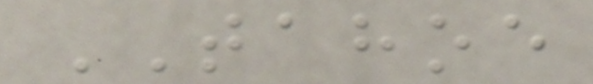TAHOE
